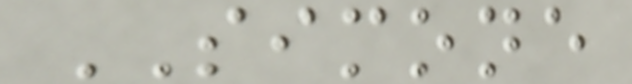SIMONE
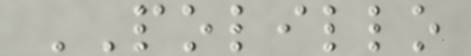POLILLO
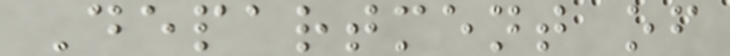Department of
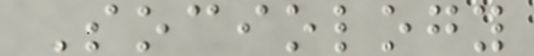Sociology
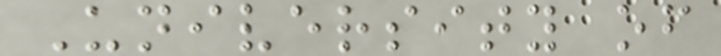University of
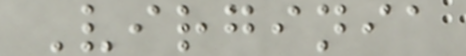Virginia
